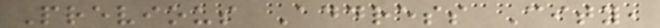Previous Address City,
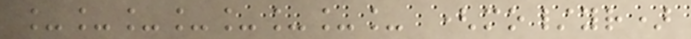________ (mo/yr)
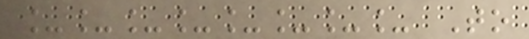________ To
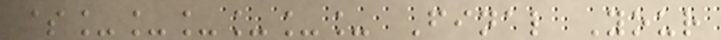$______ Final Your
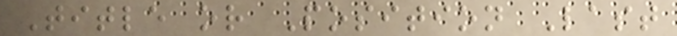Title or Position Last
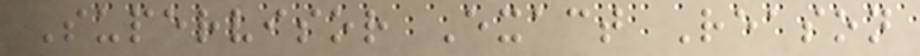Supervisor Exact Reason
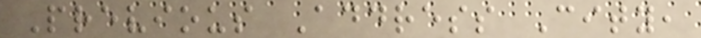Previous Address City,
